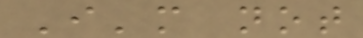I'm not
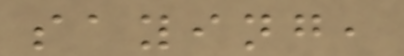saying,
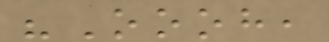"Oooh,
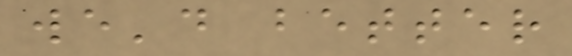we'd better
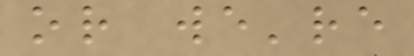or we're
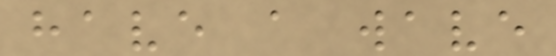have a wave
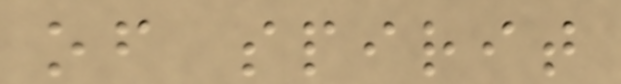of spirit
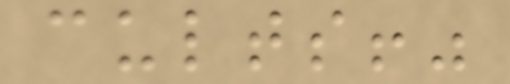cults!"
